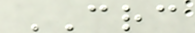CRC
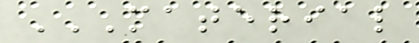MATERIAL
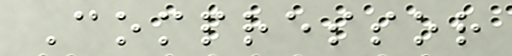Compressor
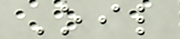Oil
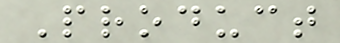Product
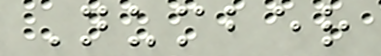Number
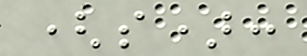(s):
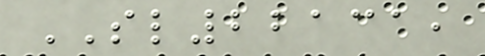SL22131,
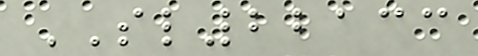SL22133
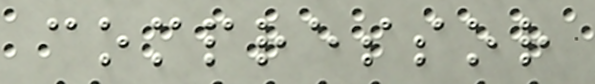compressor
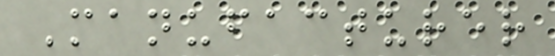Manufacturer
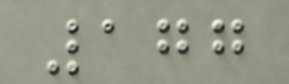177
